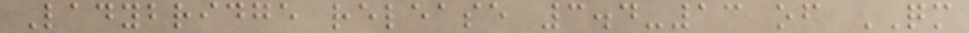Ladybridge release 3.4-13 of QM
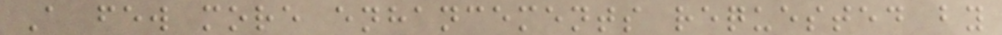A few more enhancements requested by
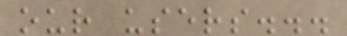our users...
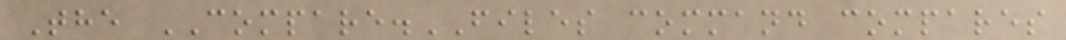The COMPARE.FILES command compares
